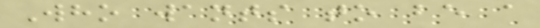Who wants to be a
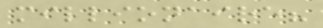millionaire?
